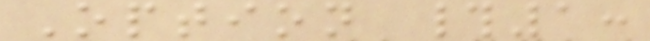Option #1:
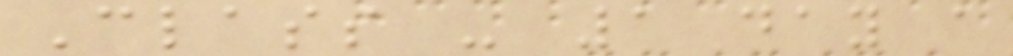Class - 1 day a
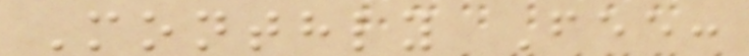Monthly Fee:
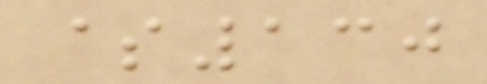$130
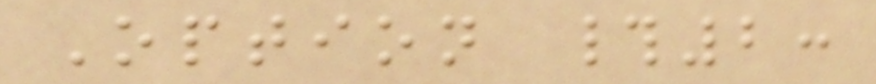Option #2:
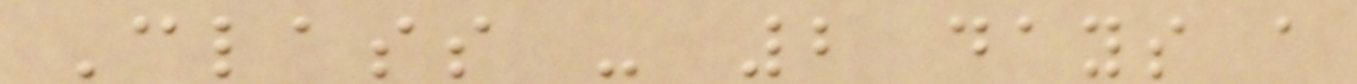Class - 2 days a
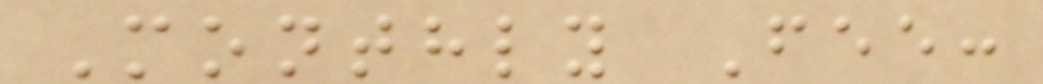Monthly Fee:
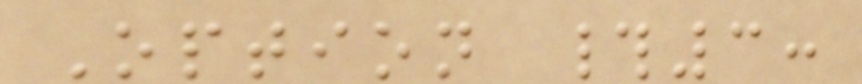Option #3:
